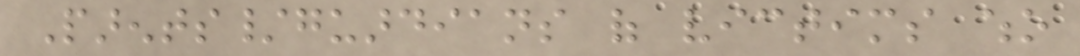Parents/guardians of victims who
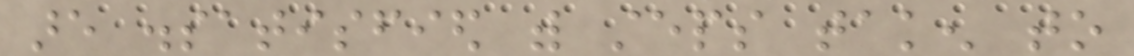are dissatisfied with steps taken to
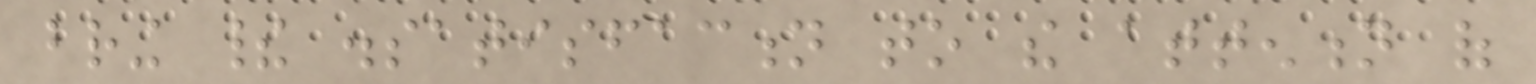bring their dissatisfaction to the attention of
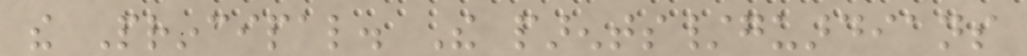the Principal. The parents/guardians
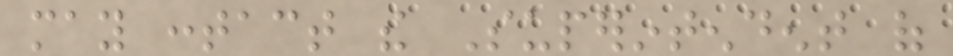may contact the Superintendent of
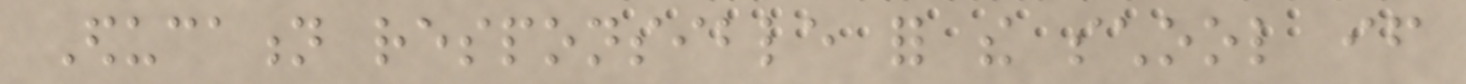Education responsible for the school if
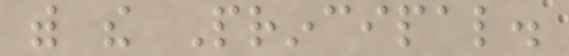with the Principal.
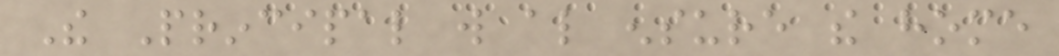The Principal will also ensure the home
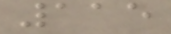115
